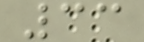33
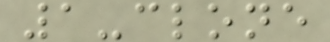1-clone
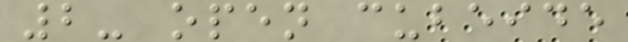2- open cubeide
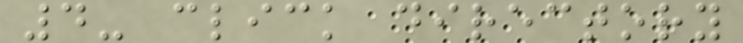4- click directory
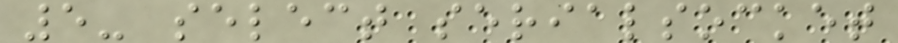5- select serialsocket
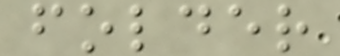folder
